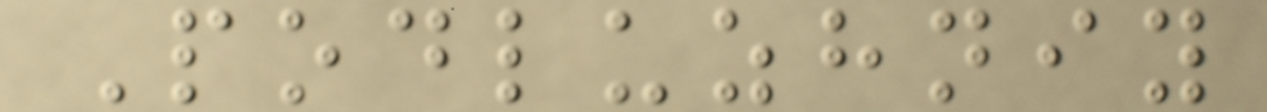Podluzhniy
